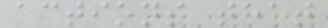actions that
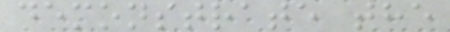demonstrate the
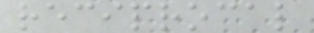reciprocal
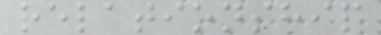relationship
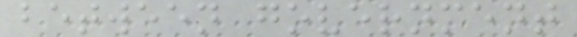between government
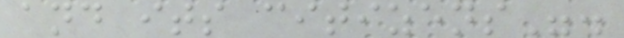and its citizens".
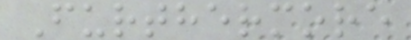Furthermore
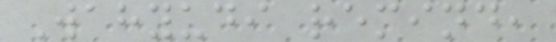Wahyudi remind,
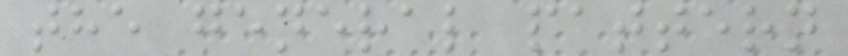the general pattern
